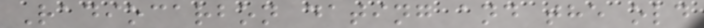Radiocarbon dating and the old
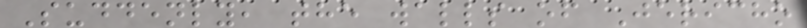Suddenly, the walls of Jericho
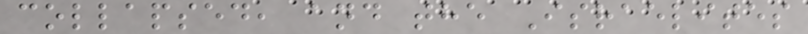collapsed, and the Israelites
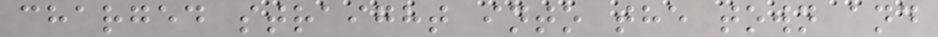charged straight into the town and
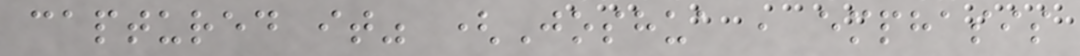captured it" (Joshua , emphasis
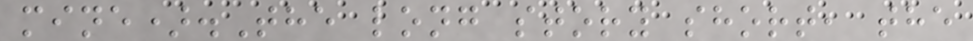mine).The long story short, the
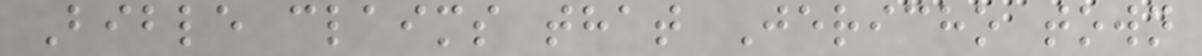Bible claims that Jericho town
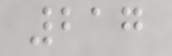217
